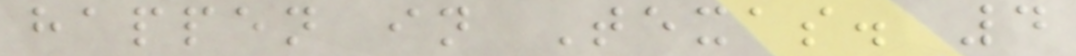happen in Texas. 4
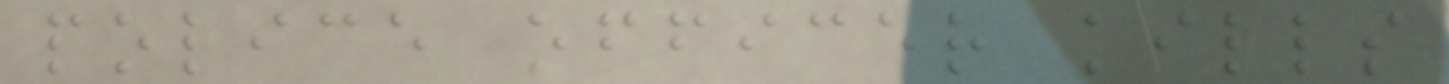police officer kills
